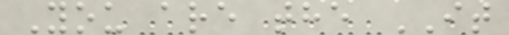You are the IT
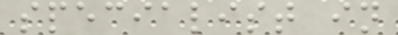specialist in
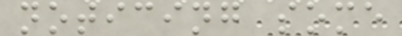noticing some
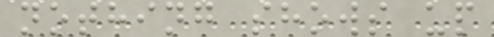nothing shows up
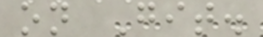on Git.
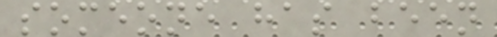someone has been
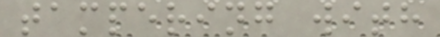tampering with
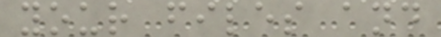your files and
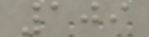109
